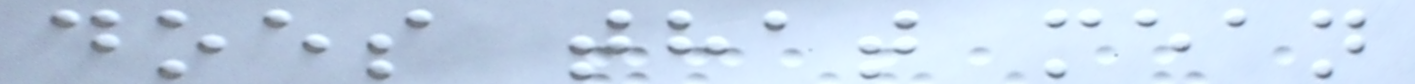does that mean
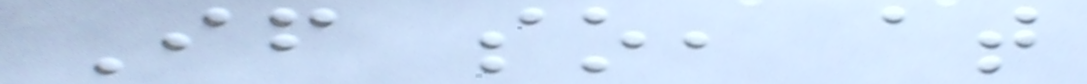If so, at
